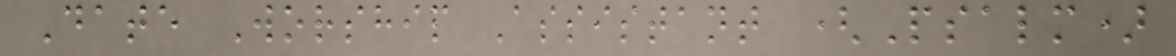Date Worship Assistant (Psalm)
